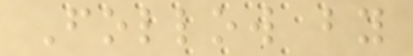Follow by
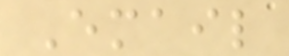Email
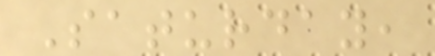Saturday,
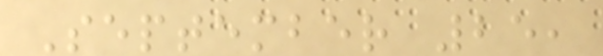September 25,
